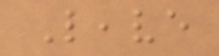Leave
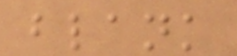blank
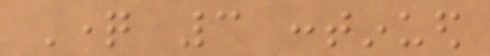Question 3 continued
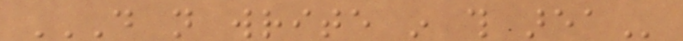DO NOT WRITE IN THIS AREA
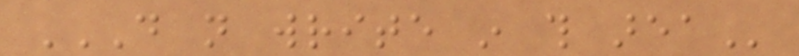DO NOT WRITE IN THIS AREA
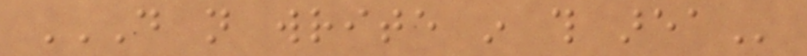DO NOT WRITE IN THIS AREA
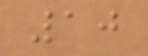10
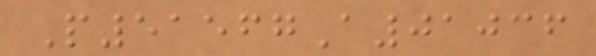P51567A01036
